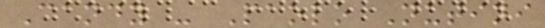Candy - Paolo Nutini
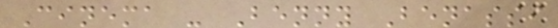Cinema - Benny Benassi
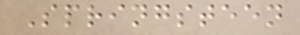Springsteen
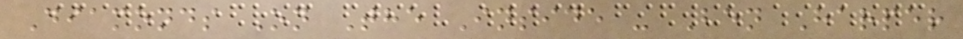Diamonds On The Inside - Ben Harper
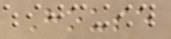House
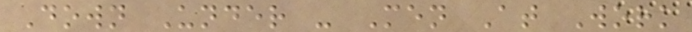Down Under - Men At Work
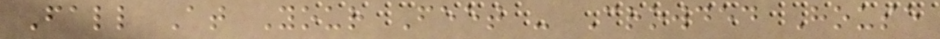Fall At Your Feet - Crowded House
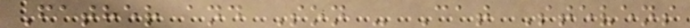Father and Son - Cat Stevens
